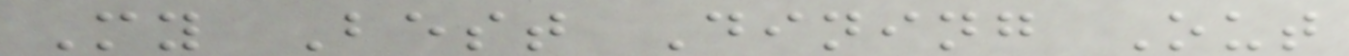My Best Dining Out
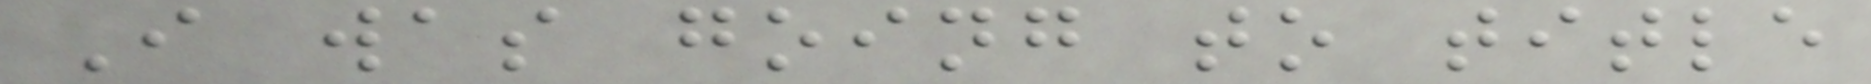I was going to title
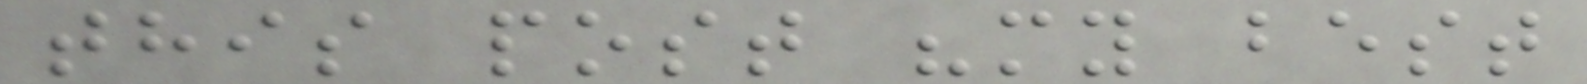this post "my best
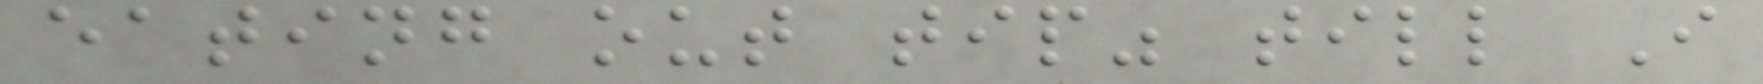eating out tip" till I
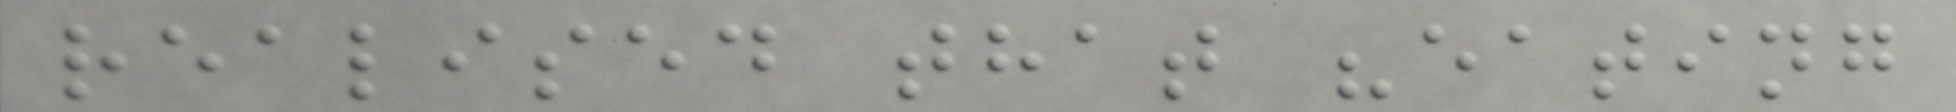realised that "eating
